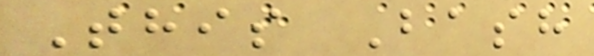This Bash
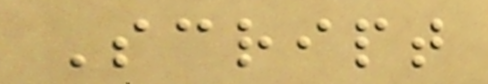Script
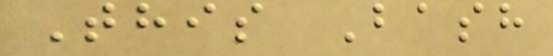This Bash
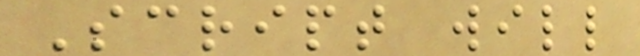Script will
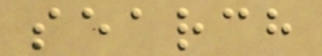search
